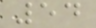54
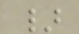}
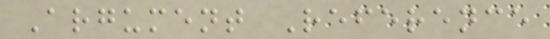Argument Reference
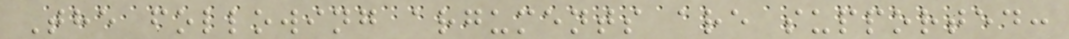The following arguments are supported:
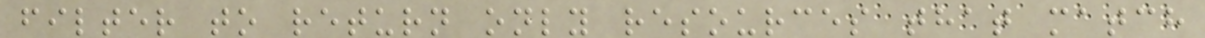filter to return only resources that match
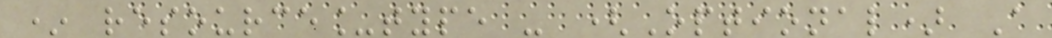* resource_type - (Optional) A
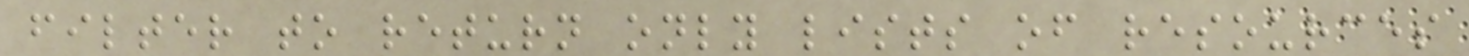filter to return only lists of resources
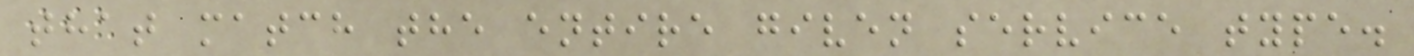that match the entire given service type.
